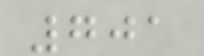701
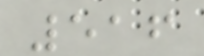516
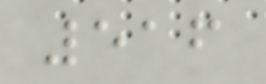516
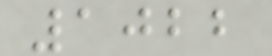1022
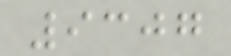9307
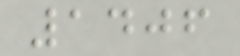1406
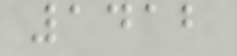1412
